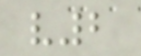v2
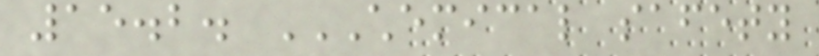15.2. CHEMICAL SAFETY
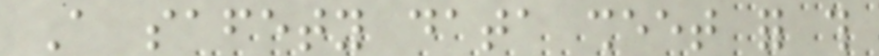A safety data sheet for this
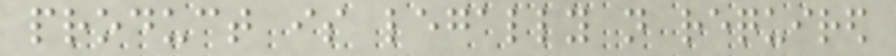product is legally not required
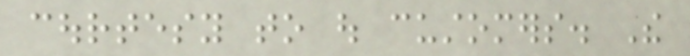courtesy to out customers. The
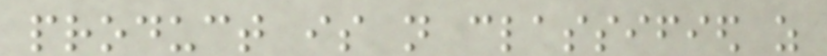product is not classified as
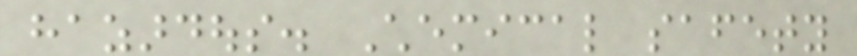hazardous. Chemical safety
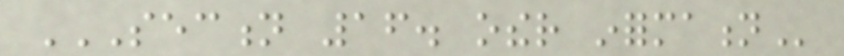SECTION 16. OTHER INFORMATION
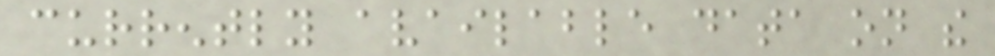currently available data on the
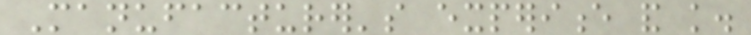Manufacturer's experience and knowledge.
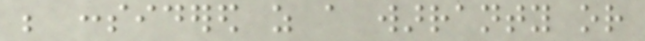be considered as a warranty or
